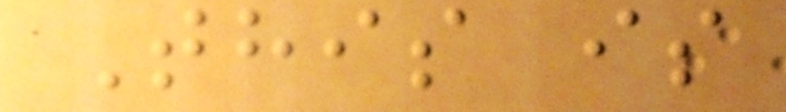This is
